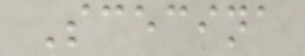Scecina
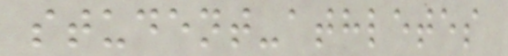student-athletes
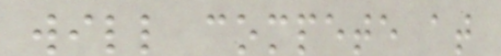will compete at
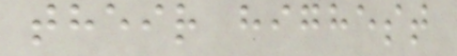their highest
